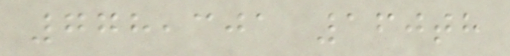778,301 160th
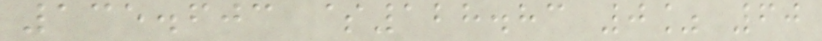135.603 $128.83 0% 60
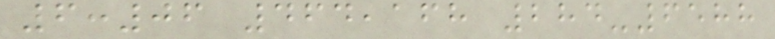6:06 464,168 284-6588
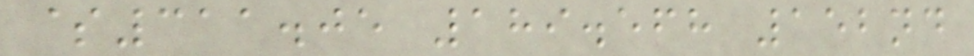$311.05 189.568 152nd
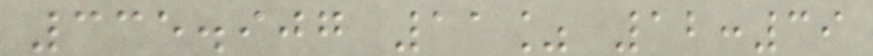335.907 11% 12:39
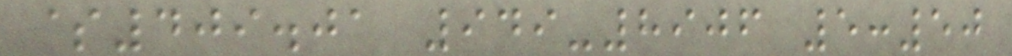$409.01 949-8906 5:50
